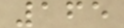165
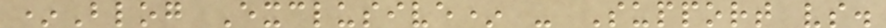*Blog Exclusive* - Support vs.
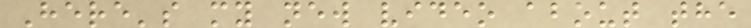Here's my new video about the
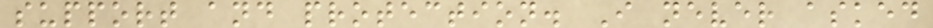support and protection. I never asked
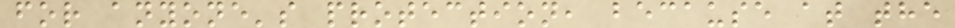for anyone's protection, because at the
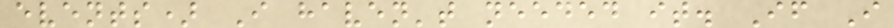events) I haven't needed it. If I
